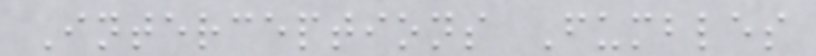Interceptions Fumbles
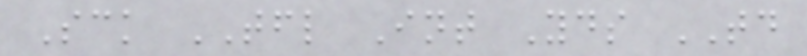Sck TFL Int Yds TD
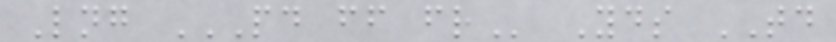Lng PD FF FR Yds TD
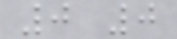0 0
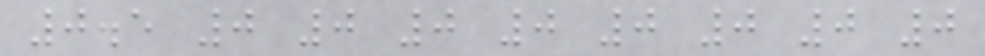0.5 0 0 0 0 0 0 0 0
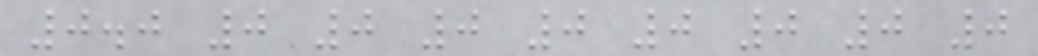0.0 0 0 0 0 0 0 0 0
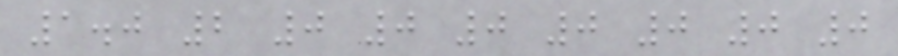1.0 2 0 0 0 0 0 0 0
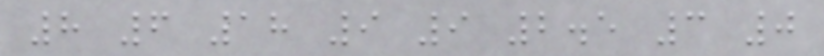8 6 18 9 9 2.5 3 0
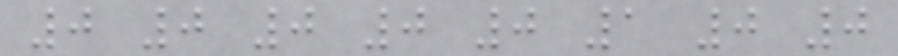0 0 0 0 0 1 0 0
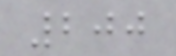200
